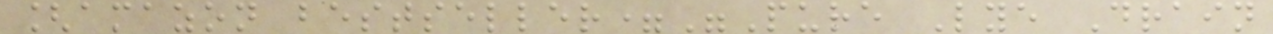[amazon bestseller="Pure Lye Drain
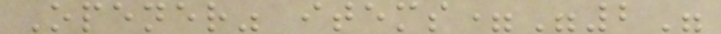Opener" items="2"
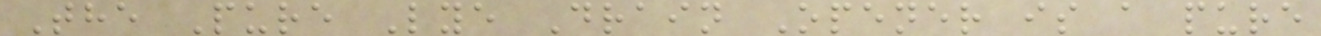The Pure Lye Drain Opener is a pure
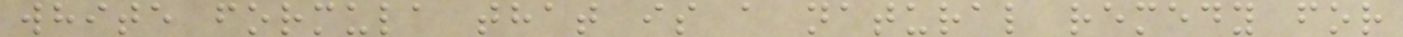white formula that is a natural remedy for
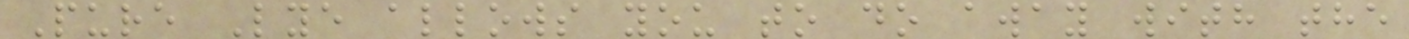Pure Lye allows you to do away with the
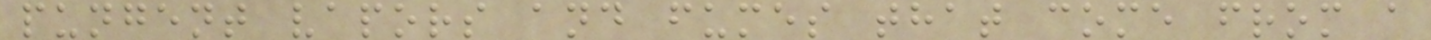pungent vapors and fumes that come from a
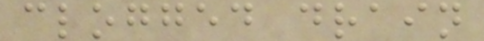clogged drain
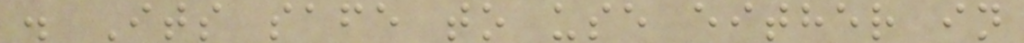. Its safe to use either in
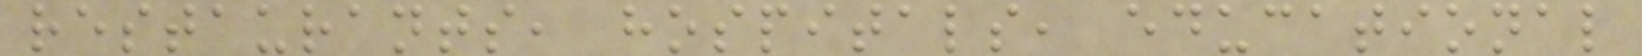restaurants, hospitals, educational
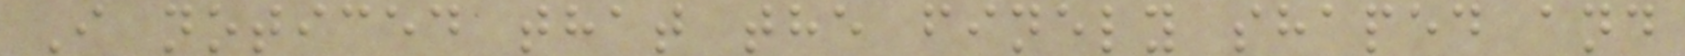I noticed that the finely shaped and
